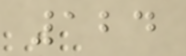124
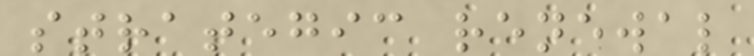strategic renewal
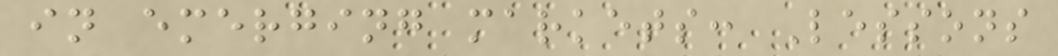in emerging markets: Lessons
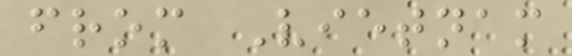from Vietnam
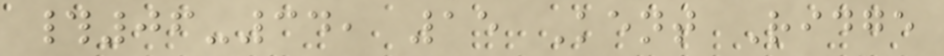#06-34, 15 Kent Ridge
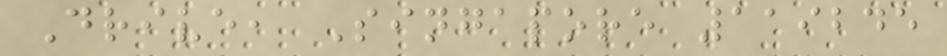Drive, Singapore 119245
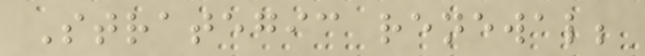Strategic renewal;
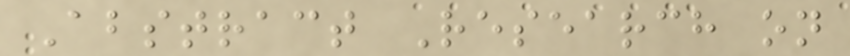Abstract Research on
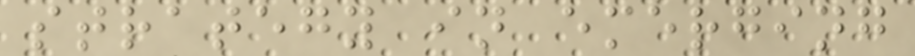strategy in emerging
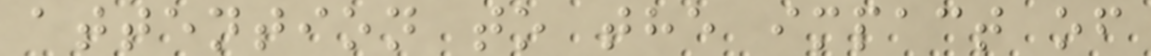attention to the impact of
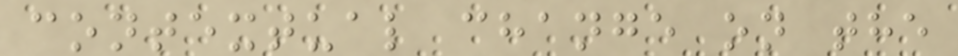contextual change on the
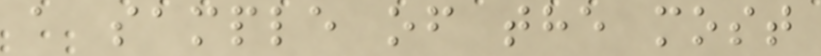a sample of the most
